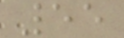55
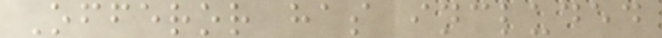Offeror has included
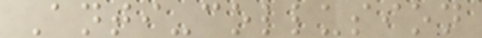Anti-collusion
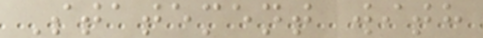Statement with
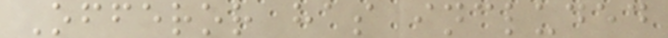Offeror has included
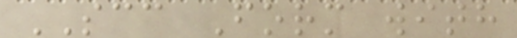SCC Form with
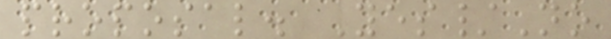proposal. Yes/No
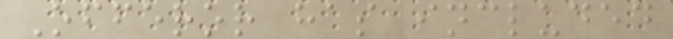Offeror has included
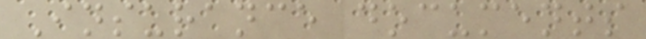Insurance documents
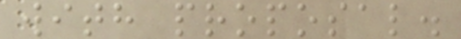with proposal.
